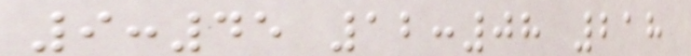9:45 12:08 218
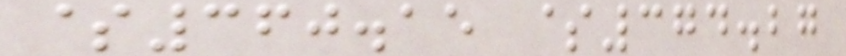$360.15 $374.27
